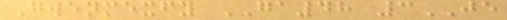Gwenmexfy GA48 3JE
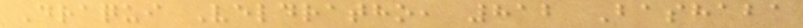Draqui Veldratho, 812 Bashaba
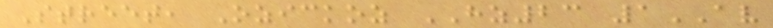Street, Ozickoz HZ23 1AV
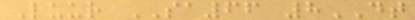Luur SA66 8DT
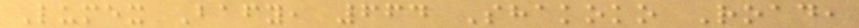Lumex Bafy, 664 Shakoko Road,
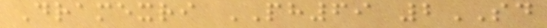Dramexri PH69 2SD
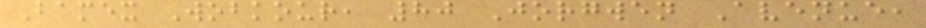Bamex Wobkour, 80 Jorgwen Avenue,
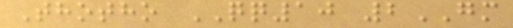Thotho QQ10 2GM
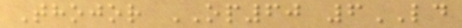Thojor OP60 6LD
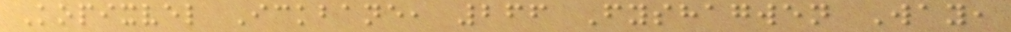Kopixvel Ickbane, 266 Fyshagwen Way,
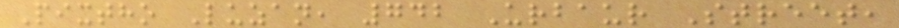Pixtho Luzan, 742 Urbaur Street,
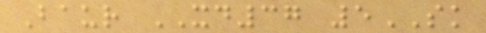Baur XD37 5SK
